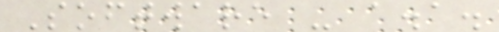Software - a.a.
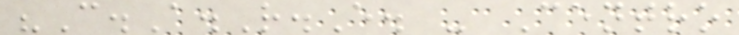"C.A.R.E. - Centro
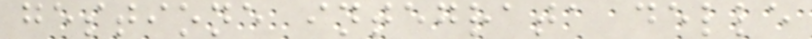gestione integrata delle
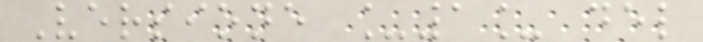Versione _1_ del
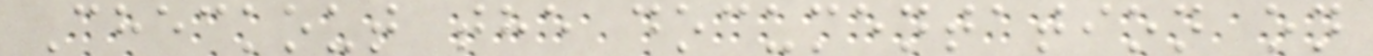Checkout the documentation on
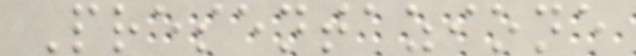Presentazione
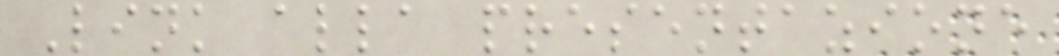Link alla presentazione
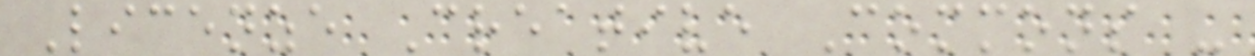Licenze Creative Commons -
